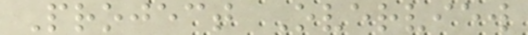Project Overview
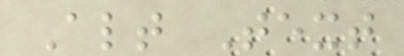Alt Text
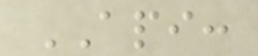API:
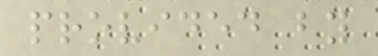provided by
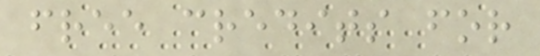free credits for
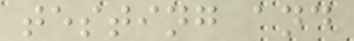testing and
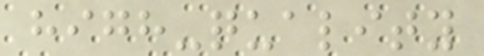high-quality
